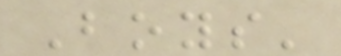Boys'
